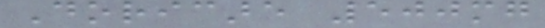Doricare 500mg
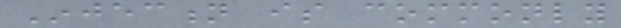Injection is commonly
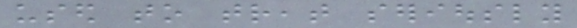used to treat seriously
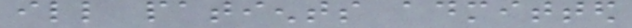ill patients admitted
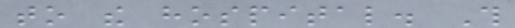to the hospital. This
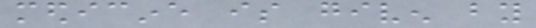medicine is given by
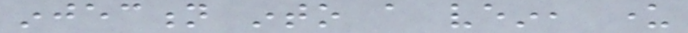injection into a vein, under
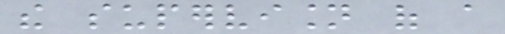the supervision of a
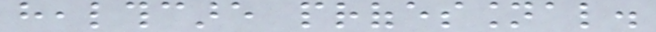healthcare professional.
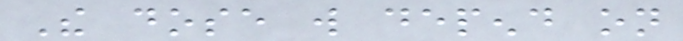The dose will depend on
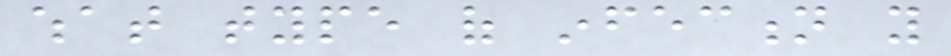what type of infection you
